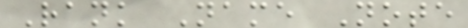Rank Name Note
